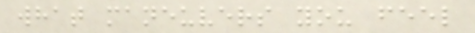what maneuvers you feel
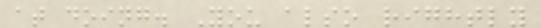at doing. You also rightly
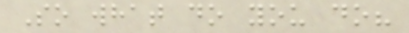So what do you do?
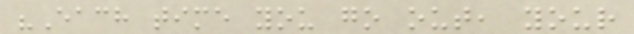"Each time you go out, your
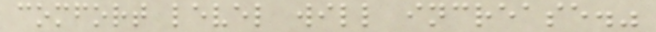comfort level will increase."
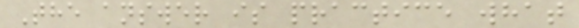The answer is practice what
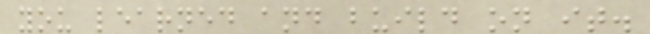you learned and build on it.
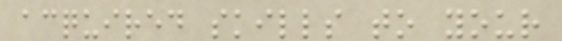acquired skills to your
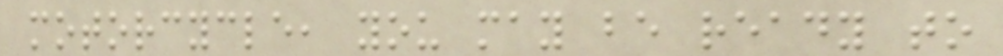motorcycle, you may be ready to
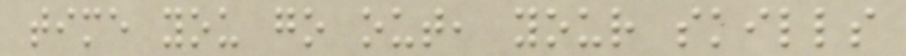time you go out, your skills
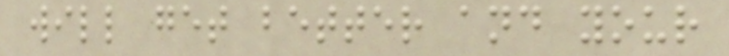will get better and your
